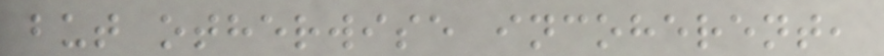but otherwise incoherent,
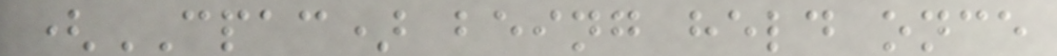(CPAC) being held once
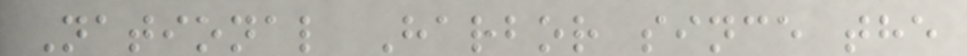National Harbor since the
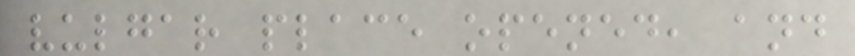vulgar place opened, and
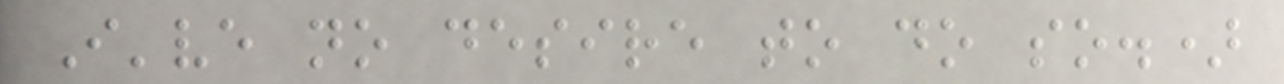I've no desire to do so.)
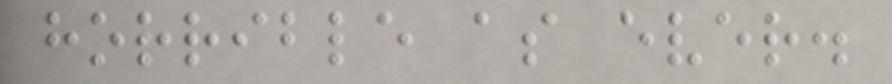horrible as ever.
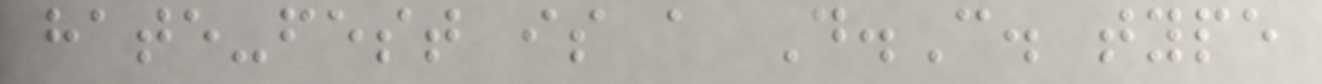hate-fest is a D.C. type
